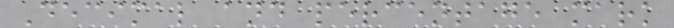Decimal and percentage mark
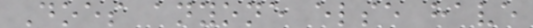Does anyone else have
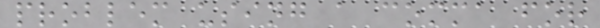problem using a comma for
